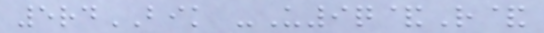5rdBIK -U9q&R&
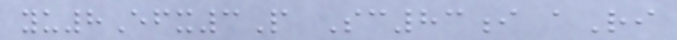yu8Efx3P Sc83i aRi
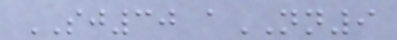SJ30 aNN9
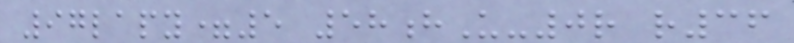97lapy=5 58hU-0r r36
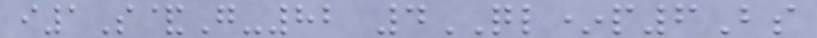i1S&G-82 4QL*p6Bs
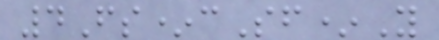4Fs*cSf*Y
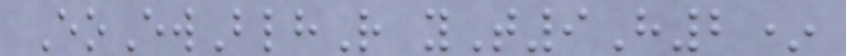EoEwBlhR yT9H2*
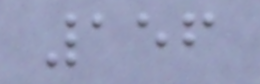156
